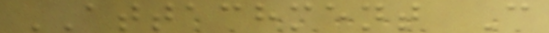ATTACHMENT C
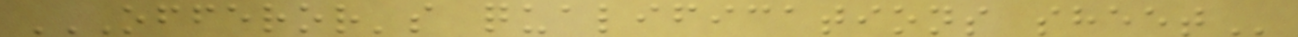OFFEROR'S QUALIFICATIONS SHEET
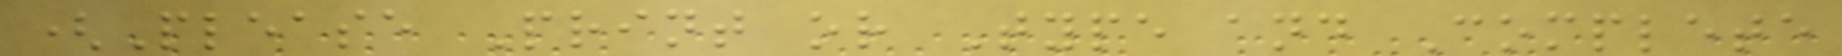(Please Print or Type and Complete
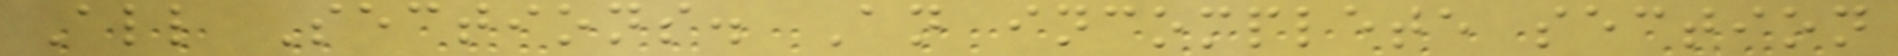All Sections. An incomplete section
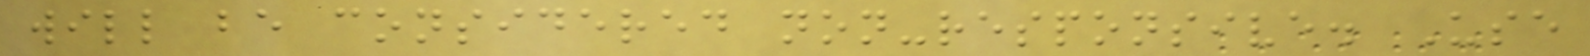will be considered non-responsive. Use
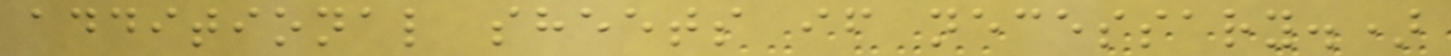additional sheets if necessary.)
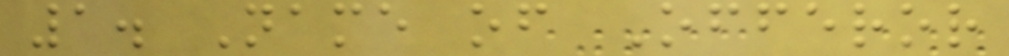1. Name of Offeror
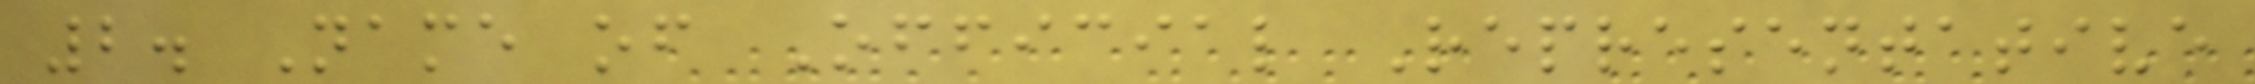2. Name of Official Representative
